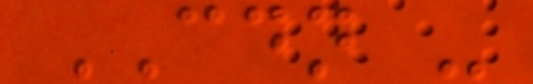CDN -
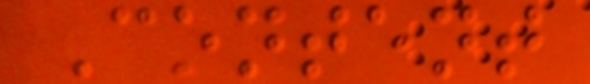Content
